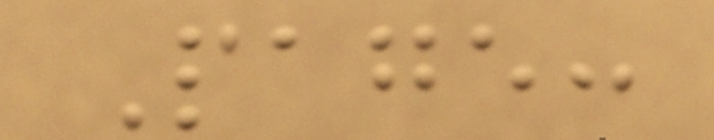Page:
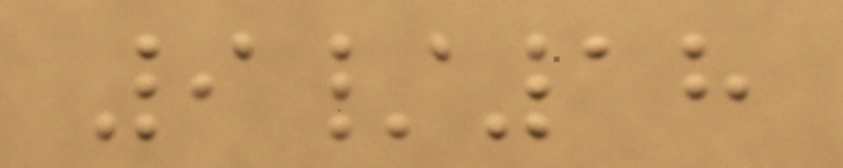9/18
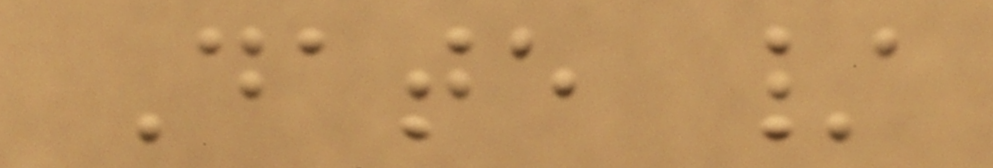Date /
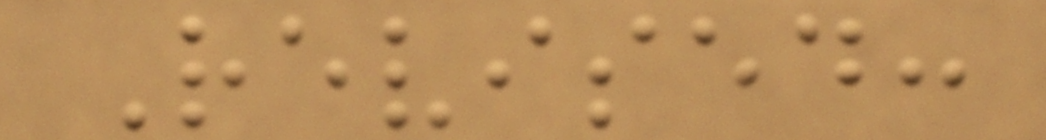Revised:
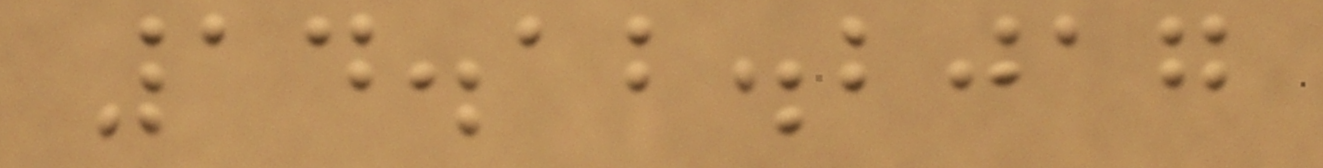14.12.2017
